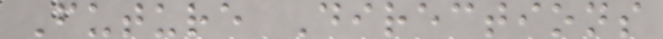Future Directions
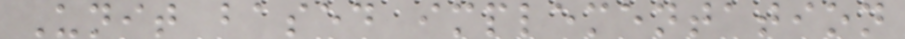Unit based implementation
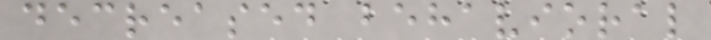decreased behavioral
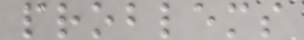problems
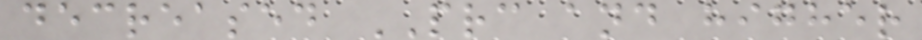decreased PRC and higher
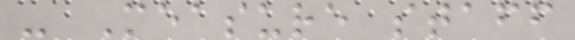- Measure staff
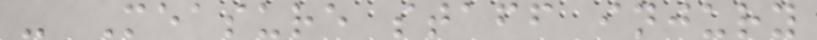- Measure staff injury
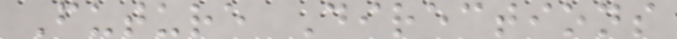Future Directions
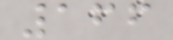166
